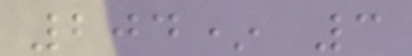204* 3
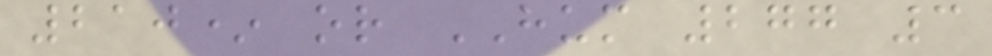210* or HUM 277 3
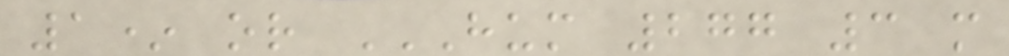1* or HUM 277 3 M
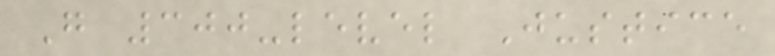G 300-level Justice
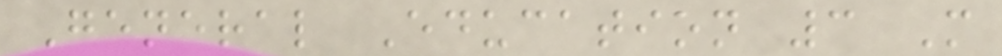General Education 3 M
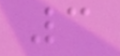3
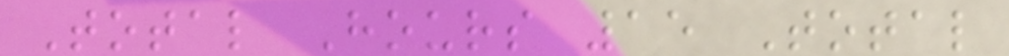Total Hours 15 Total
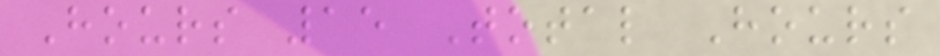Hours 15 Total Hours
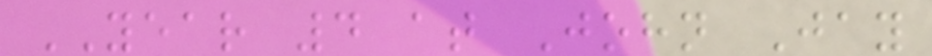YEAR 4 at John Jay
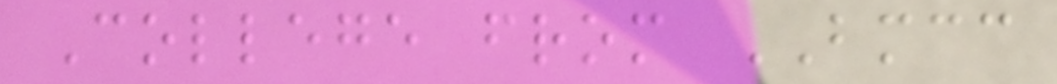College from BMCC
